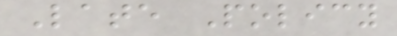Late Policy
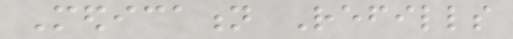Medication Refills
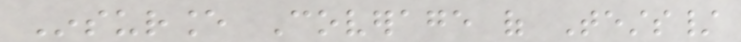Insurance Coverage of Tests/
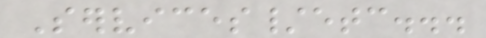Services/etc...
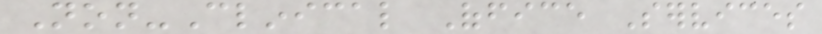Non-Clinical Office Services
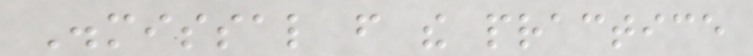Dismissal from the practice
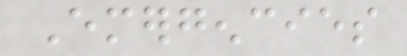Emergencies
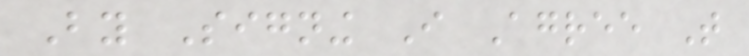By Signing I Agree That
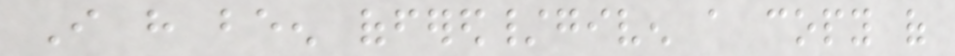I have been offered/given a copy of
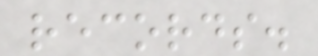records.
